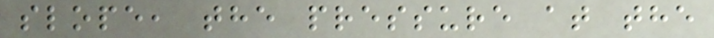slope, the pressure at the
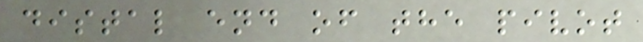distal end of the pivot
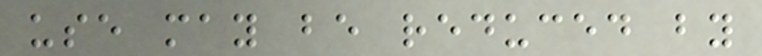use may be reduced by
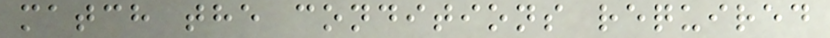match the conditions required
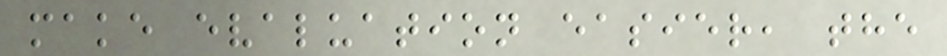make evaluation easier, the
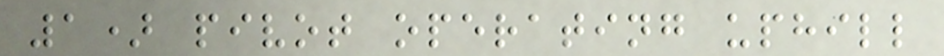1) pivot operating uphill
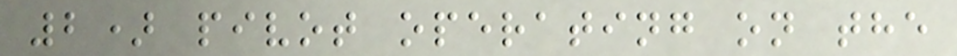2) pivot operating on the
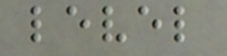level
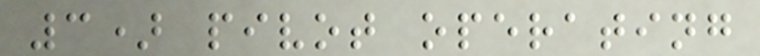3) pivot operating
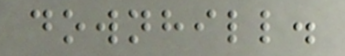downhill.
